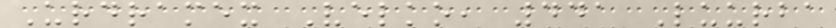Urdramex Velko, 441 Luurba
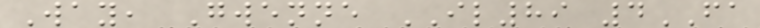Way, Gwenne IL89 4FA
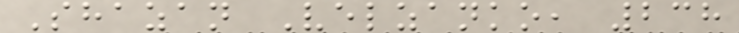Shazan Velzanko, 238
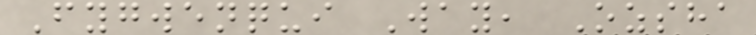Fygwenqui Way, Ozsha
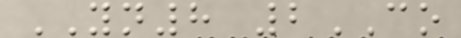YN8 2CO
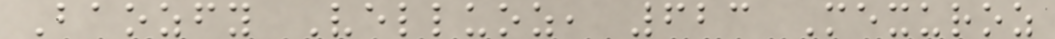Baozfy Velluoz, 623 Mexuroz
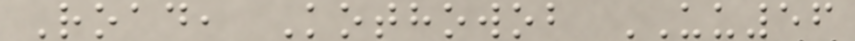Road, Kothowob UU56
